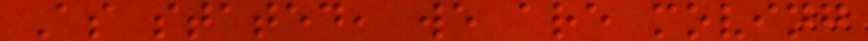As stated, we are moving
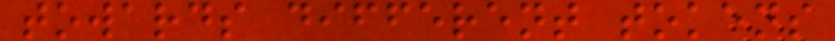towards different tokens
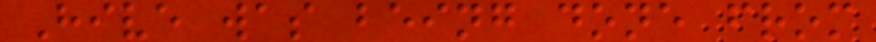Hive was being done from
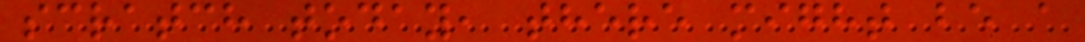scratch today, there might be a
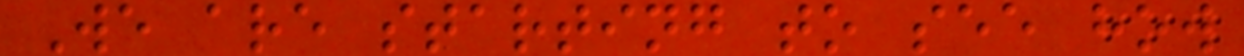We are starting to see how
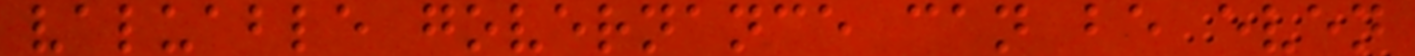valuable governance can be even
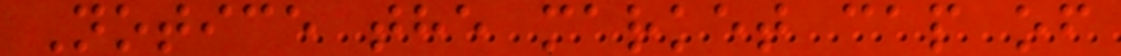Notice the market cap of
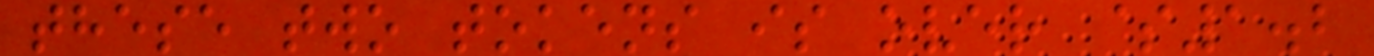these two tokens is over $1.2
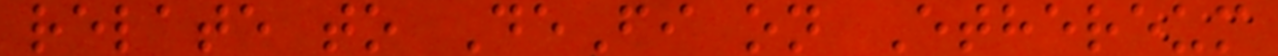relate to DeFi on Ethereum
